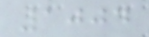1004
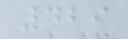429
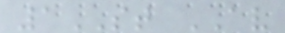1ST AV
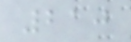210
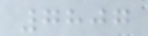7807
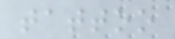tattoo
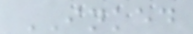INKED
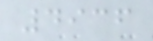4936
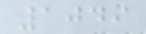1049
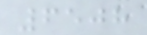6508
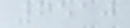6510
